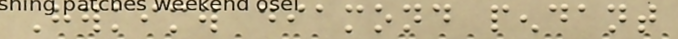Herkimer diamond pendant
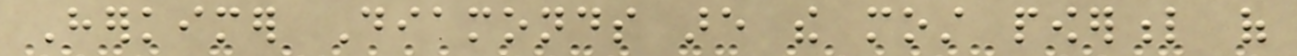Herkimer Diamonds are the most powerful of
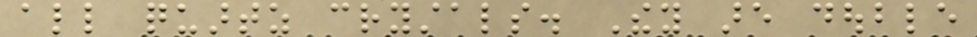all quartz crystals. They are double
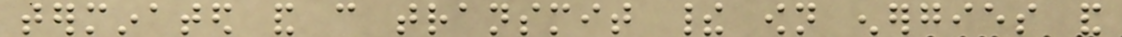terminated and can transmit their own energies and
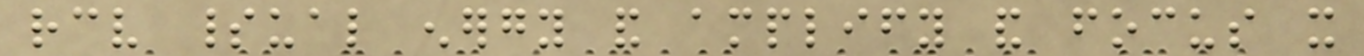receive spiritual energy and amplify and focus it
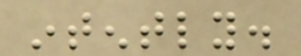intently.
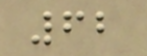62
